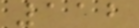112
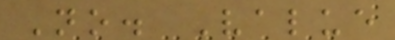No. Value
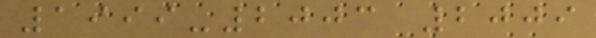1999-2003 2009
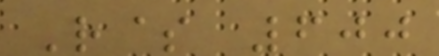R$ 600
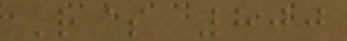R$ 800
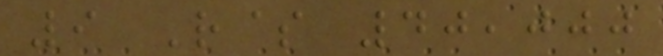9 R$ 40,000
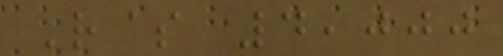R$ 4,000
